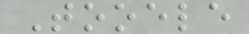Tooele
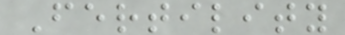Fertility
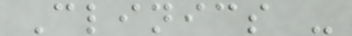Clinics -
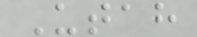Utah
